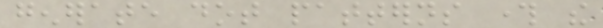generate dot patterns through the
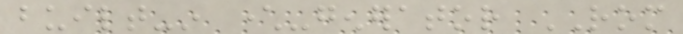built-in character-generator ROM
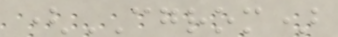(CGROM)
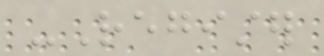-Register
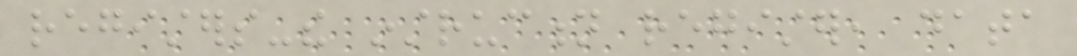registers-the instruction register, data
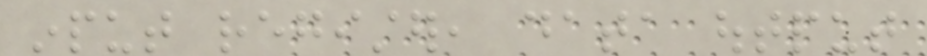input register, data output
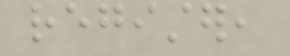register,
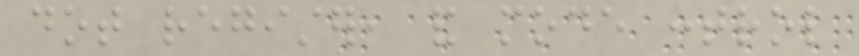dot register, and mode control
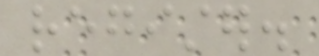register.
